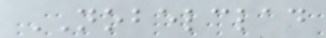NOBELCLAD
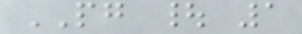PG | 1
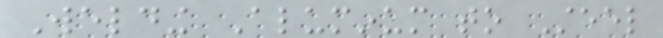Welding Aluminum to Steel
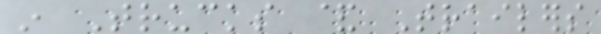in Trucks & Trailers
